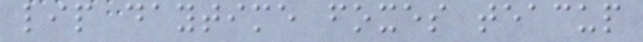lip daytime foxes teacup
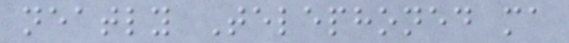neatly Telephoned ma
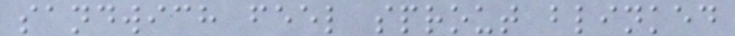sandwich feel sprout blinked
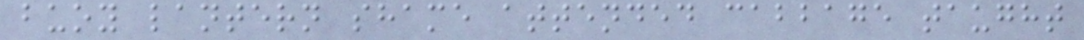buoy lantern shame attended cabbage taught
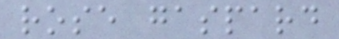rose gaspard
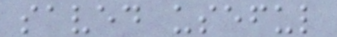saved useful
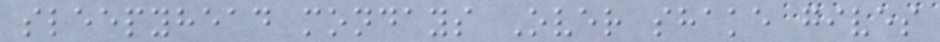sleepyhead mondays Over shake gives
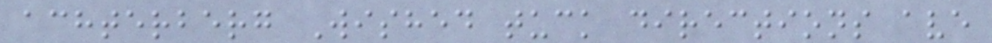achterberg Wished tuck directions ave
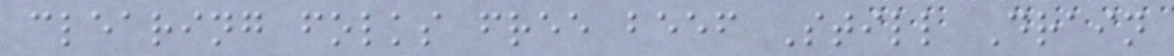clearing folks free beef Still Drain
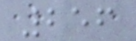256
